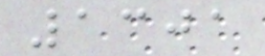1301
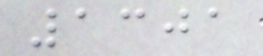1301
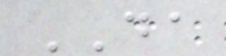DA
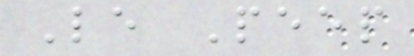Le Peep
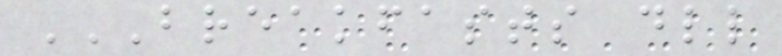BREAKFASTS DLL
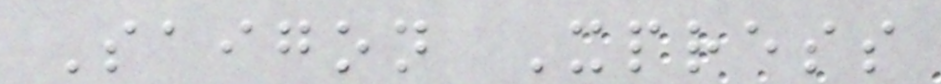Saigon Xpress
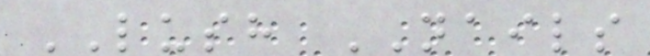LUSH NAILS
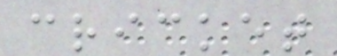cricket
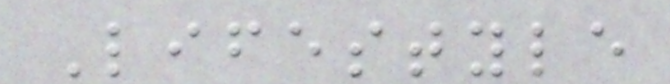Lifestyle
